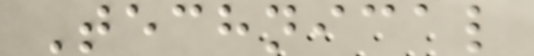Technical
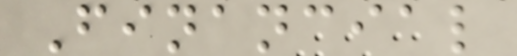Financial
